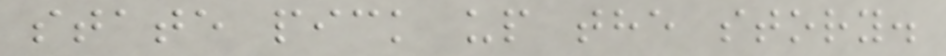state pick up the story.
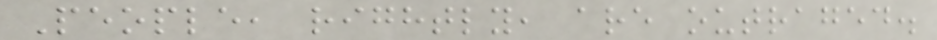People, rightly, are outraged.
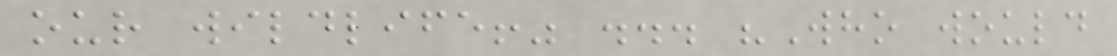our wildlife!" ... "Who would
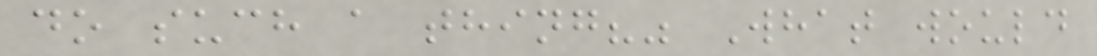do such a thing?" What would
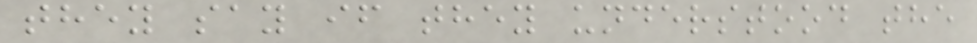they say if they understood the
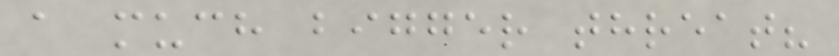a much bigger threat?
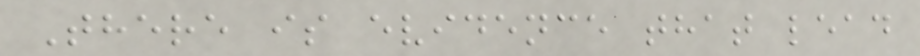There is evidence that lead
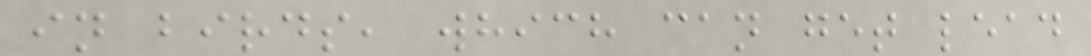in birds, which can get lead
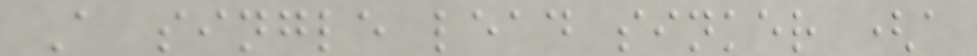A single lead sinker (a
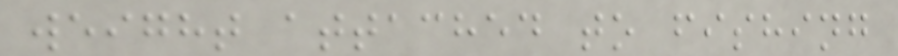weight attached to fishing
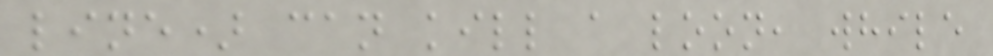line) can kill a loon, while
